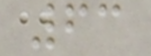63
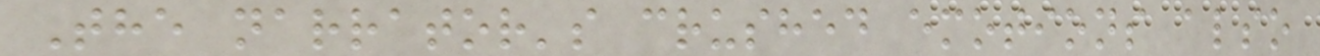The narrator's crushed emotions also
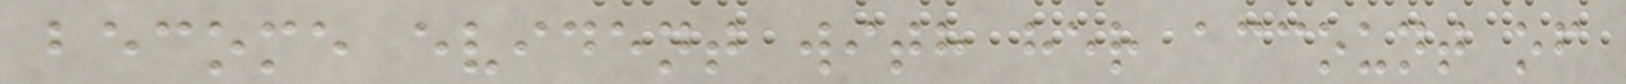become evident with her account of
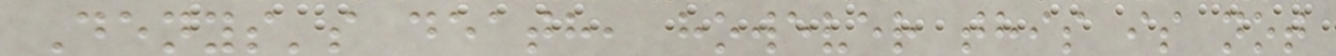Denys's death, however this is not
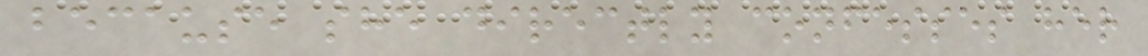because she directly confesses her
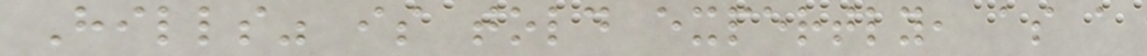Hills" is told expertly, as a
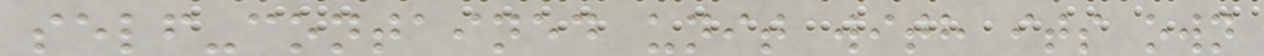self-contained unit with its own
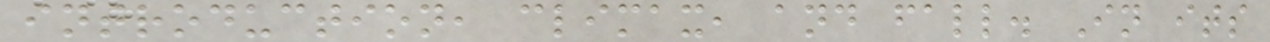introduction, climax, and fall. In its
